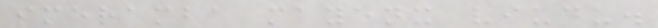imeramba mayenx viudu.
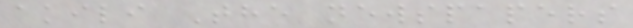akili The newspapers
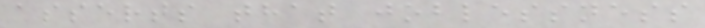asserts that joblessness
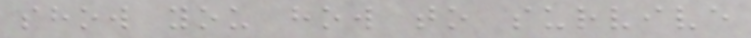show you how to survive
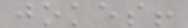jokes!
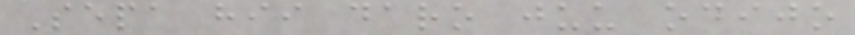Sepa hii daro juu odijo
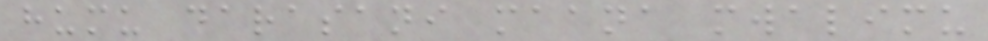humu darasani maana mwalimu
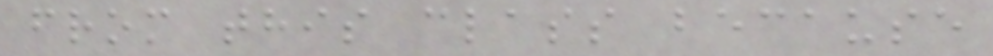from this class because
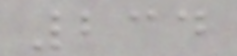234
